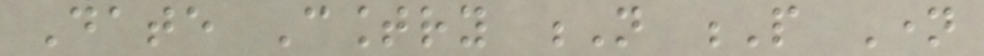Date Country N P Name
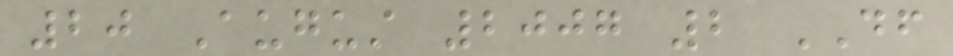20 August 2007 2 DF
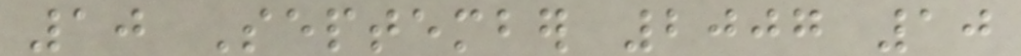10 September 2007 10
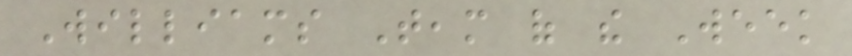Williams Team of the Week
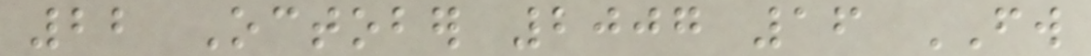22 October 2007 16 FW
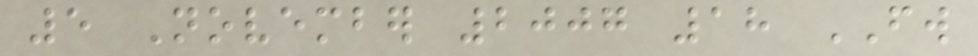5 November 2007 18 FW
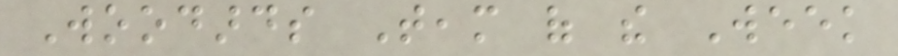Woodards Team of the Week
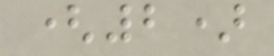(2)
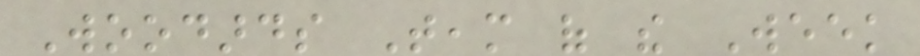Woodards Team of the Week
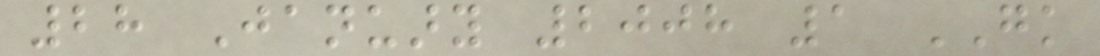28 January 2008 1 GK
